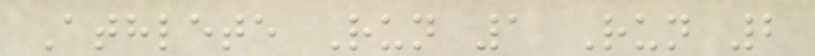Athlete Run 1 Run 2
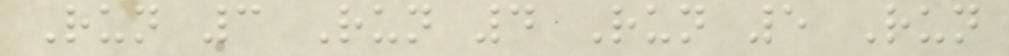Run 3 Run 4 Run 5 Run
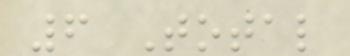6 Total
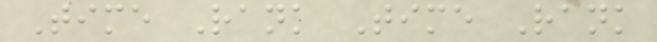Time Rank Time Rank
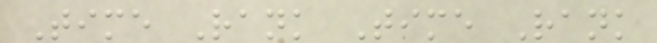Time Rank Time Rank
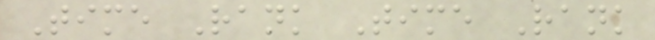Time Rank Time Rank
